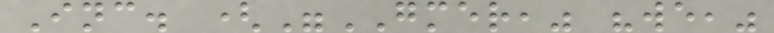Inc. ("GMER," "we,"
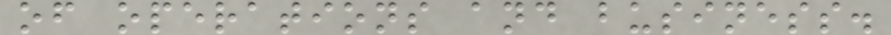of operations and business.
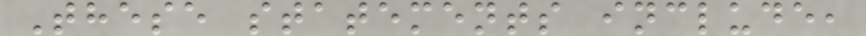These statements include,
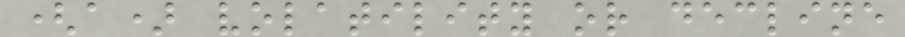(a) volatility or decline
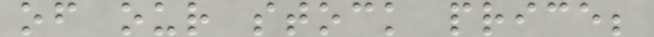of our stock price;
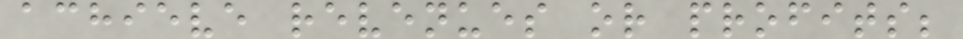achieve revenues or profits;
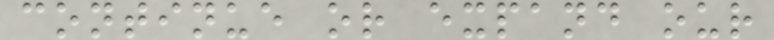continue or expand our
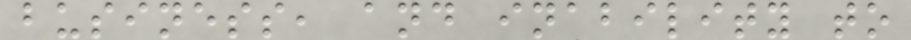business, and inability to
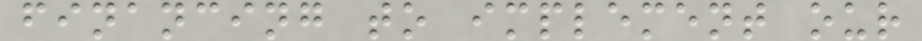financing to implement our
